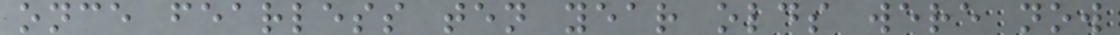once fearless ten year olds were now
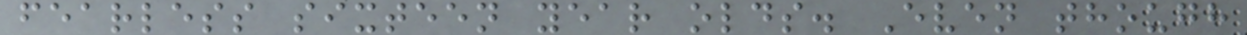fearless sixteen year olds. Even though
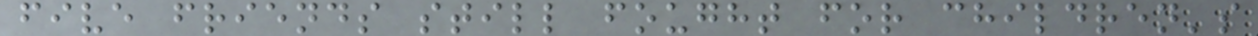five friends still fought for children's
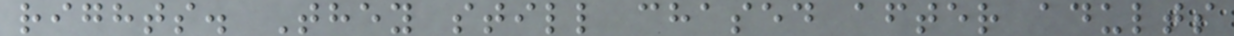rights. They still chased after adults
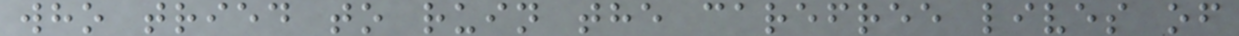who tried to ruin the carefree lives of
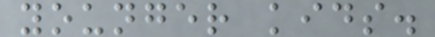younger kids.
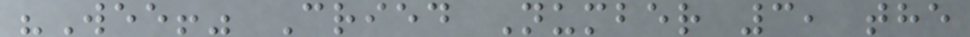"Wee!" Cried Number 3, the
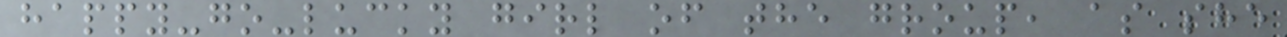happy-go-lucky girl of the group, as she
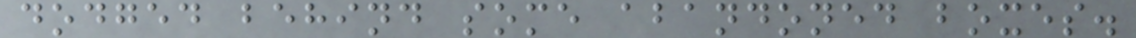dodged behind some abandoned boxes.
